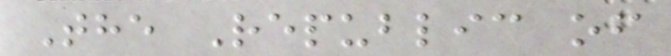The Republic of
